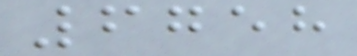6758
